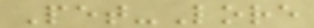Pet-Lore
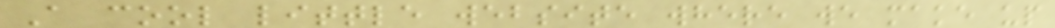A cool little website where we make up
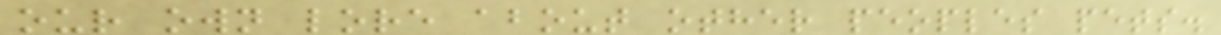our own lore about other peoples pets.
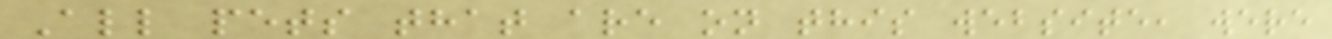All pets that are on this website, were
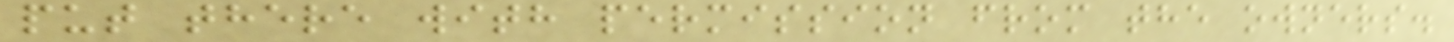put there with permission from the owners.
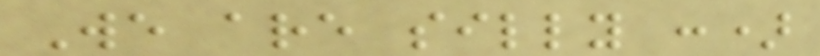We are silly :)
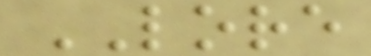LORE
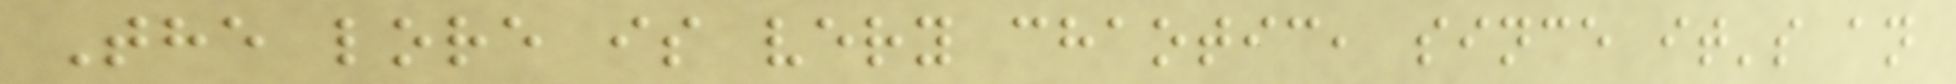The lore is very chaotic, since it's an
